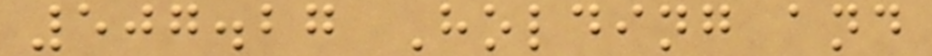507.27 Holding and
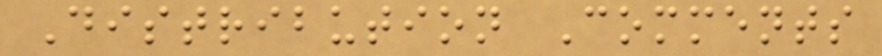Distribution Comments
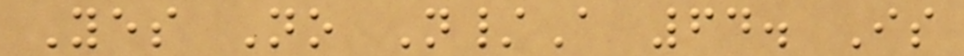Yes No N/A 64. Is
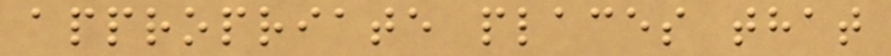appropriate places that
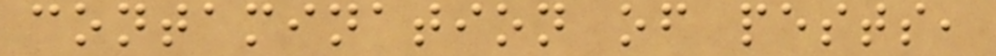contamination of pests,
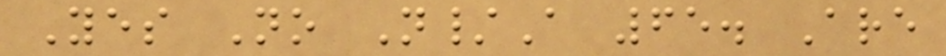Yes No N/A 65. Are
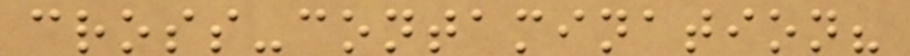cross-contamination?
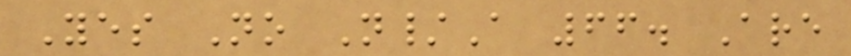Yes No N/A 66. Are
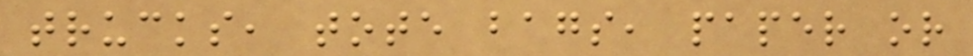trucks, tote bags, paper or
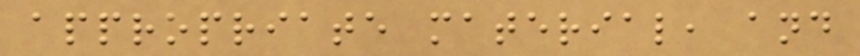appropriate material, and
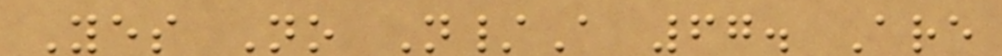Yes No N/A 67. Are
